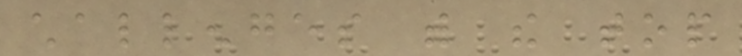challenges with the top
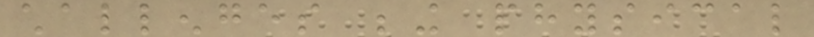challenges being physical
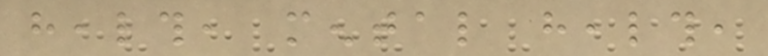health, mental health,
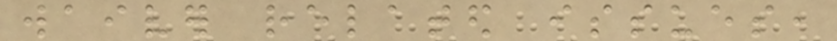waiver related issues,
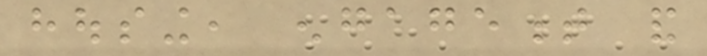housing, engagement and
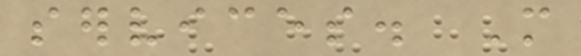services. More
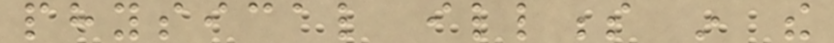physical illness in the
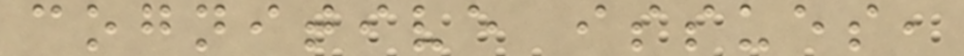cognitive issues,
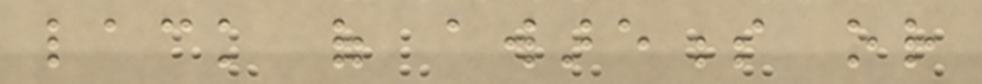lack of awareness or
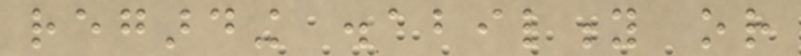regarding disability or
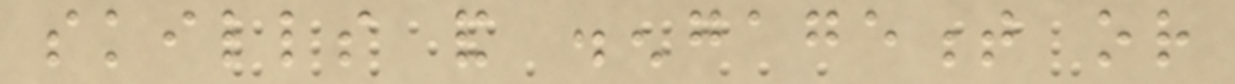skills and disengagement or
